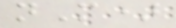nM)
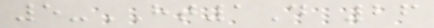5-HT1D 26
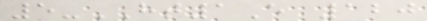5-HT1E 120
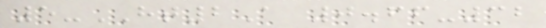5-HT2A 0.66-32
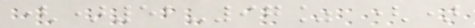()52-97% ()
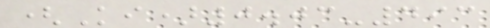(Ki)0.03-493
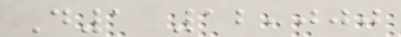D1 12,000
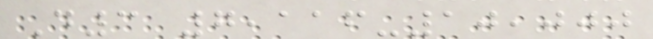D3 7,116-10,000
